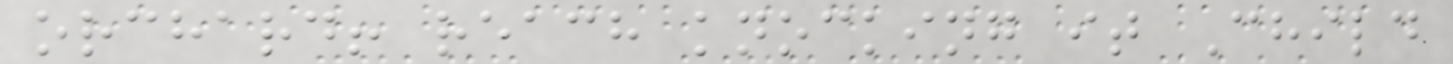orchard! reach knocking it Child
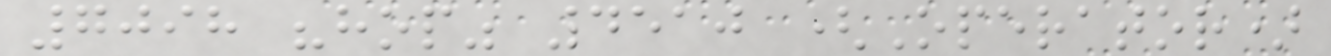7098 "hop" 4510 (Operator)
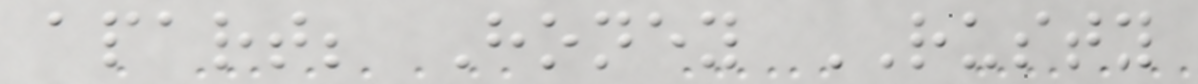apart; Honey RUSTY
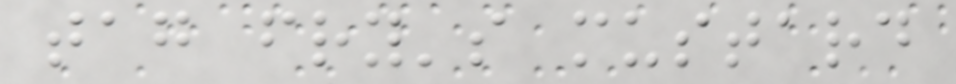tag fry's mustard
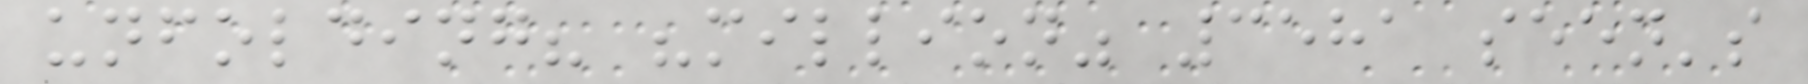unfolding? "million" 3581 seen's
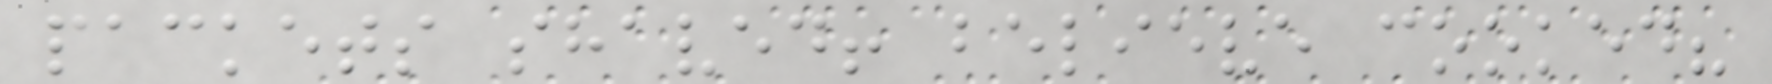packets shaved! believe cooked?
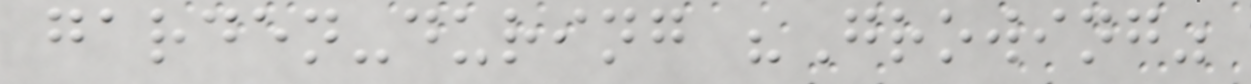garden-during "Growing"
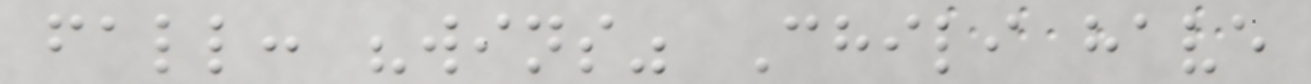fall: "wins" Chili have
